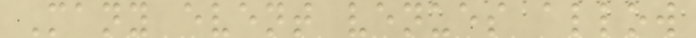Many event venues allow
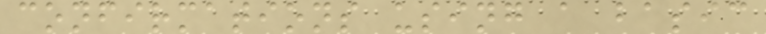confirmations using a basic
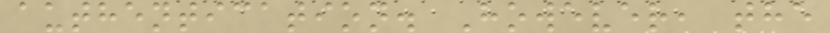authentication. However, the
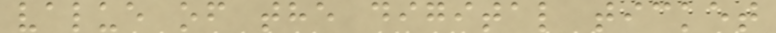value of the digital ticket
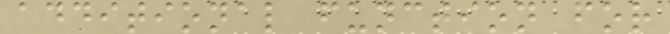additional function for
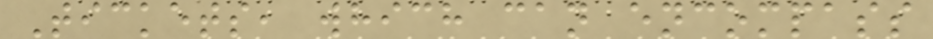Tickets, which can encompass
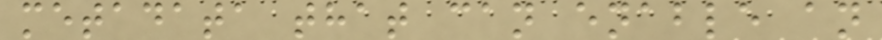metadata that can enable an
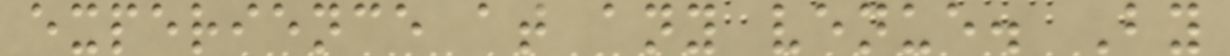experience at any venue. By
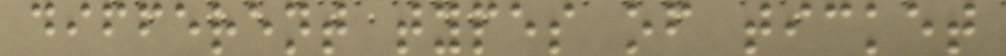different types of ticket
